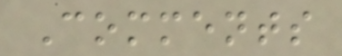Comments
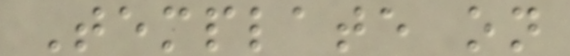Template on
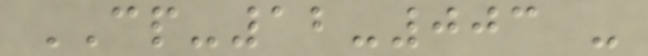CP-12-003 -
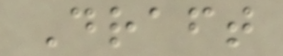Draft
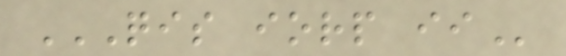QIS IORP II
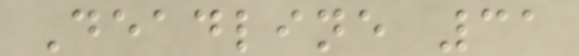Deadline 31
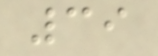39
